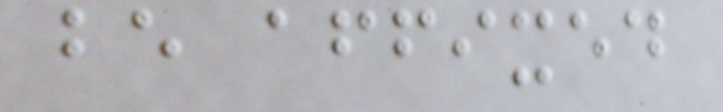be affixed
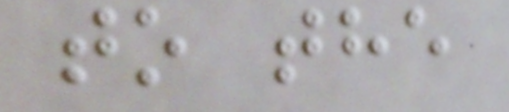to the
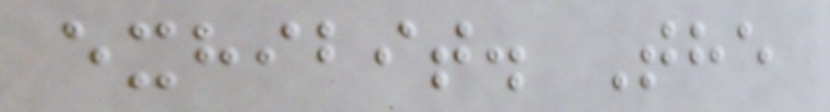exhibit. The
